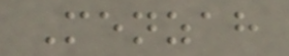Menzah
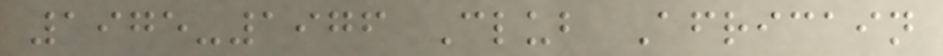1975-1976 Club Africain
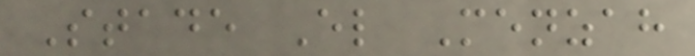Stade El Menzah
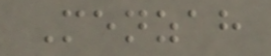Menzah
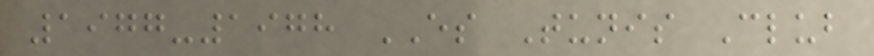1977-1978 ES Tunis Club
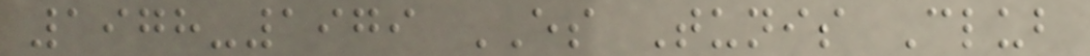1978-1979 ES Tunis Club
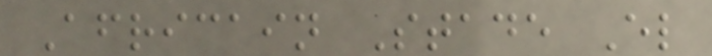Africain Stade El
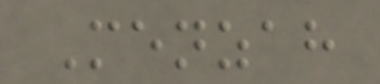Menzah
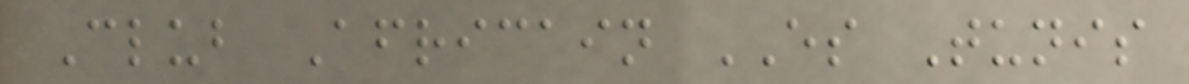Club Africain ES Tunis
